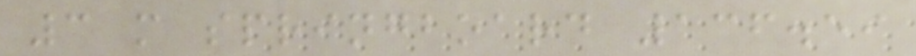3 m springboard 136.59
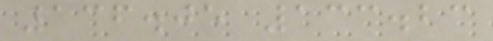136.05 133.23
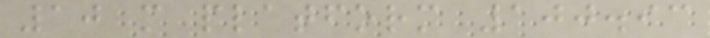10 m platform 100.93
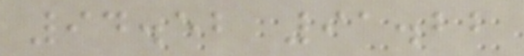94.52 91.22
